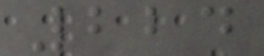224
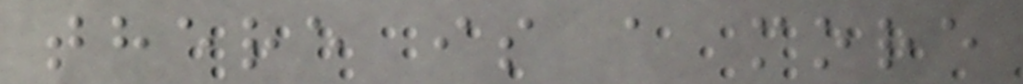there is a more
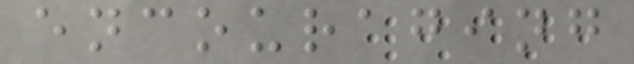encouraging
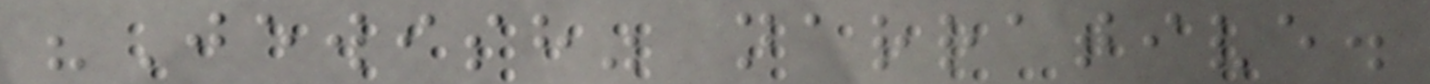"Jewish" narrative.
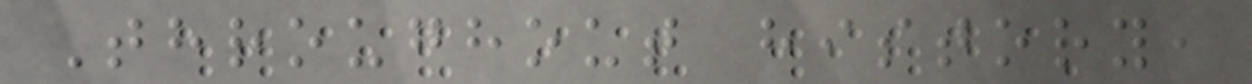Throughout history,
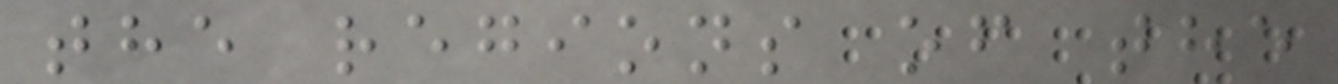the regions of the
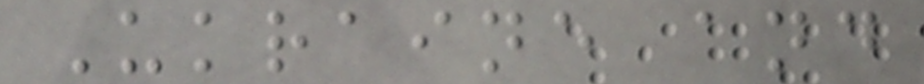Ukraine and
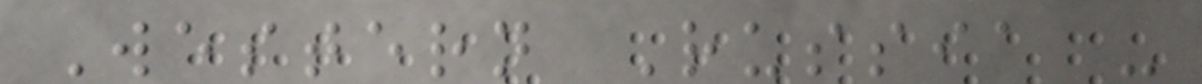Western Russia -
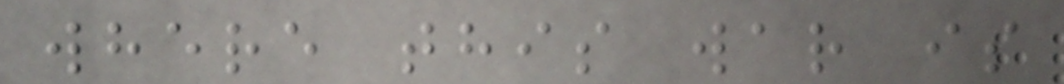where this war is
